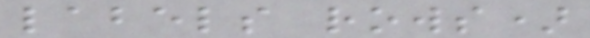labels rows)
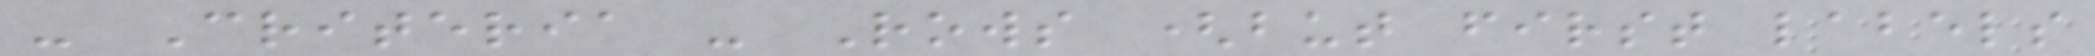- Criteria - Rows (but first labels
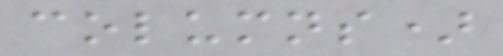columns)
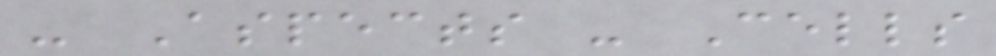- Aspects - Cells
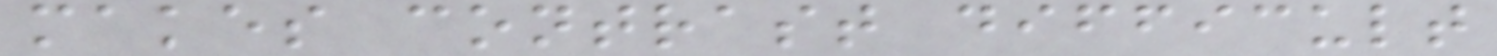makes contrast difficult
